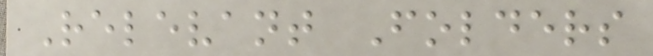Relevant Folders
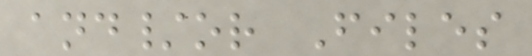and/or Files
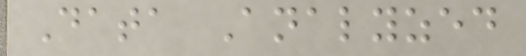Data Analyzed
